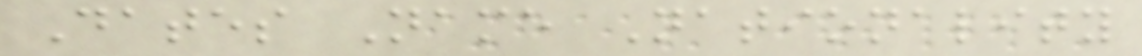Dates Name Nationality
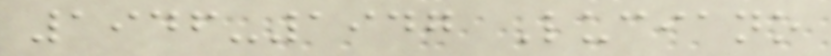1946-1947 Luciano
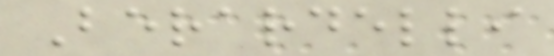Berardelli
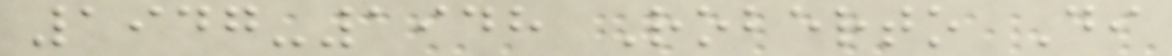1947-1948 Roberto Di
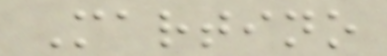Martino
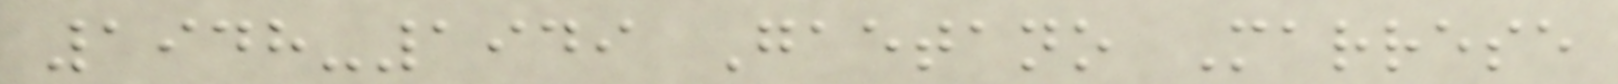1948-1949 Gaetano Marrese
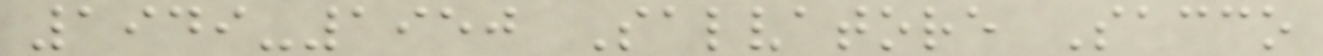1949-1950 Salvatore Sacco
